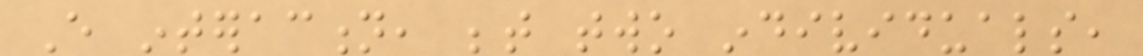Every interaction, between two individuals,
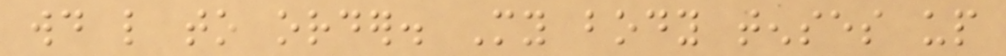would like to order. My body tenses up
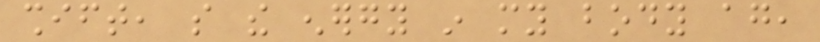shift, so the energy in my body again,
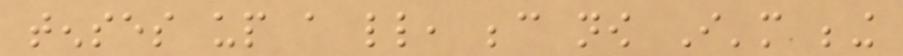tenses up a little, because now I'm being
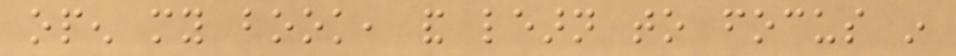open my book, and learn to focus in
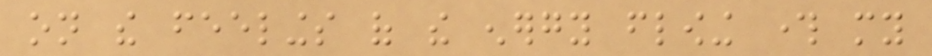on the feelings of the energy flowing through my
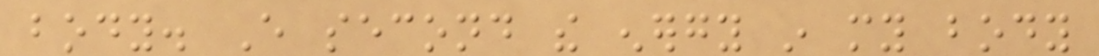body. Every second the energy in my body
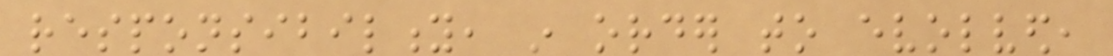responsibility, in order to evolved,
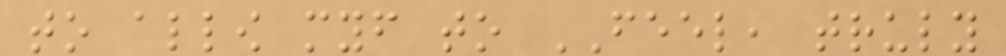to allow myself to FEEL, truly
